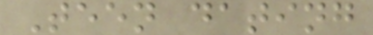Teen dating
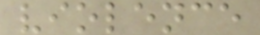violence
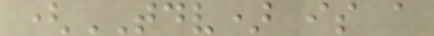(TDV) is a
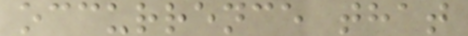occurrence that
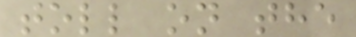toll on the
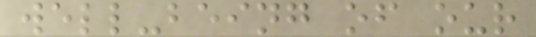well-being of our
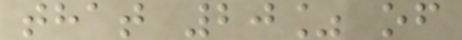that 20% of
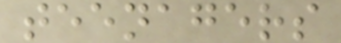teenagers
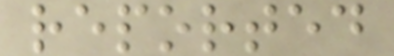reported
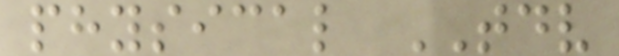physical TDV
